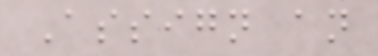Assign an
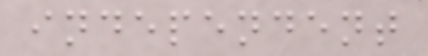independent
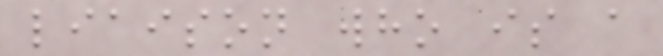liaison who is a
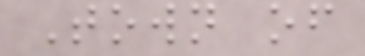Town of
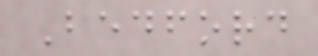Bedford
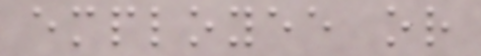employee or
